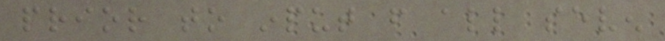prior to input from all seven
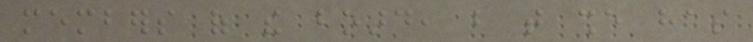members of the board, but that she has
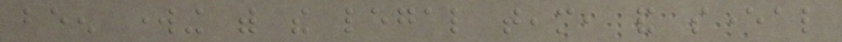been working with the legal team, and several
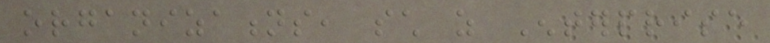organizations, such as Enterprise
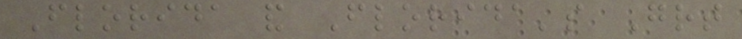Florida and Florida's Great
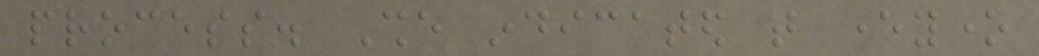process. She indicated that everyone
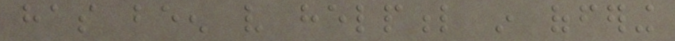has been very helpful in offering
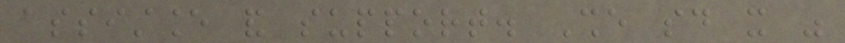assistance and support. She said it was
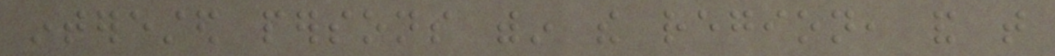interested persons within the region, and that
